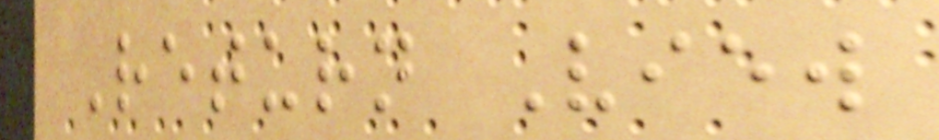Return View
